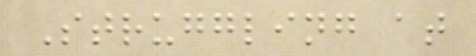Struggling at
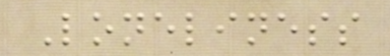Loneliness
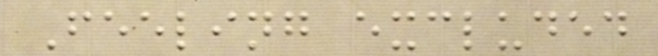Feeling excluded
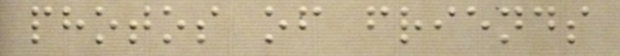photos of friends
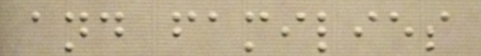and families
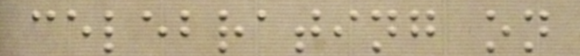celebrating on
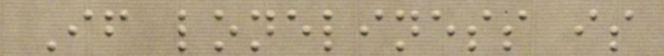If loneliness is
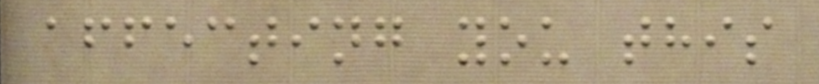affecting you this
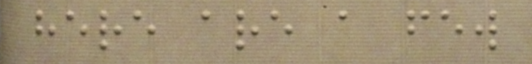here are a few
